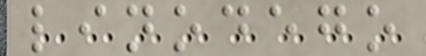linodego
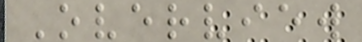Overview
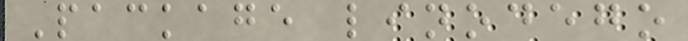Package linodego
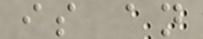is an
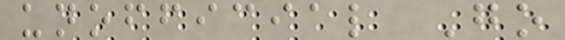unofficial Go
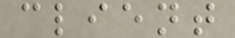client
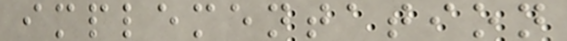implementation
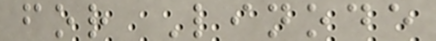for Linode
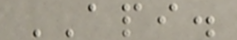API.
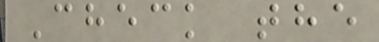Check the
